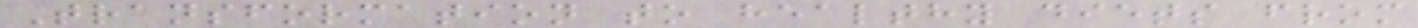Transformation to healthy diets from
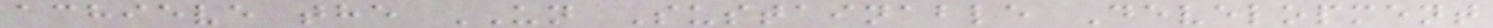achieve the UN Sustainable Development
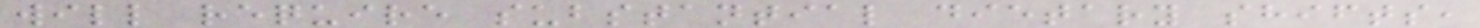will require substantial dietary shifts,
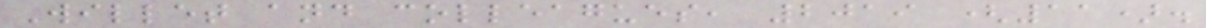Willet and colleagues, 2019 (11).
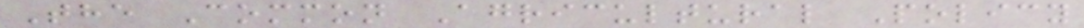The Common Agricultural Policy
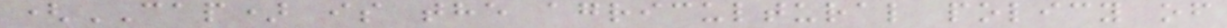(CAP) is the agricultural policy of
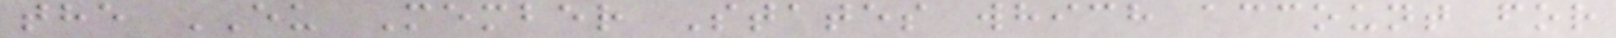the EU Member States which account for
